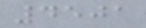4501
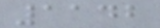1142
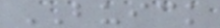BUICK
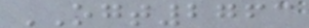OGT2763
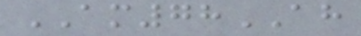AM78AH
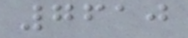7610
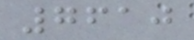7610
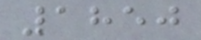1850
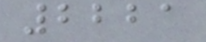2221
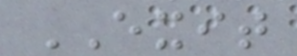EXIT
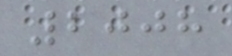2008
